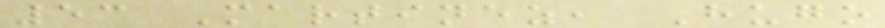53 Martinez, Hugo
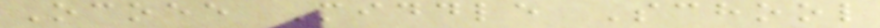Ocoee Middle School
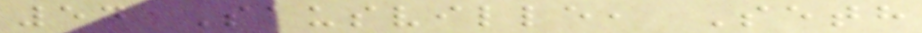54 Sausville, Seth
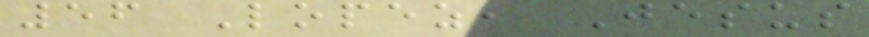56 Lopez, Jesus
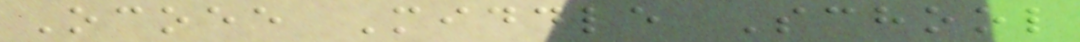Ocoee Middle School
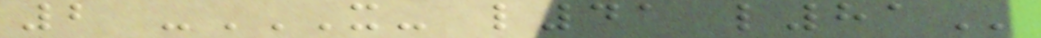2 -X- L41 L81
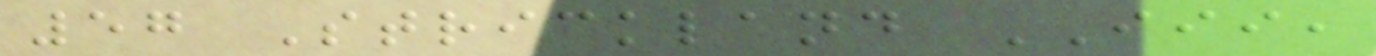57 Strickland III,
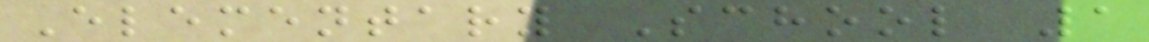Elementary School 1
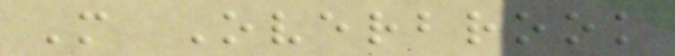M Overbrook
